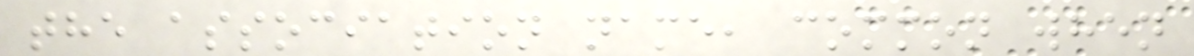the association name, common when
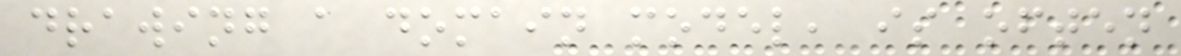drawing a domain model, is often
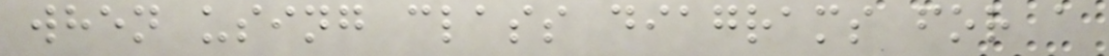when using class diagrams for a
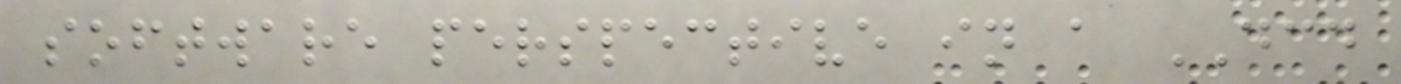software perspective in a DCD
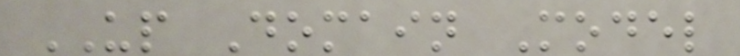UP Domain Model
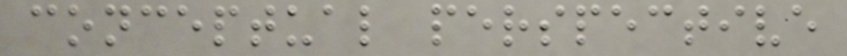conceptual perspective
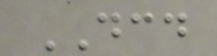DCD
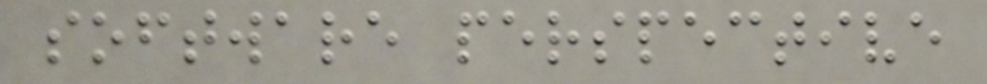software perspective
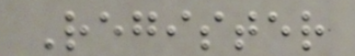Register
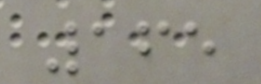165
